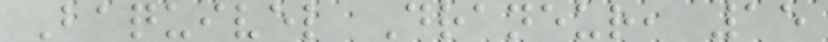Baquivel Draneur, 15
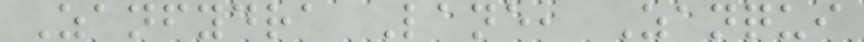Zanfydra Lane, Zanqui
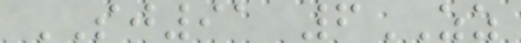SJ91 6ZZ
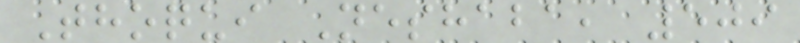Thoqui Neshaba, 509
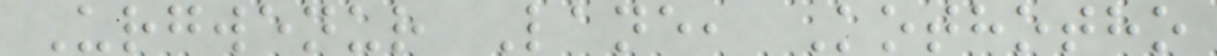Urgwenur Lane, Kothotho
